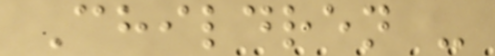Children -
